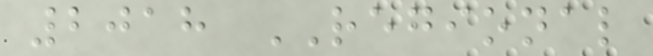2018 REGIONAL
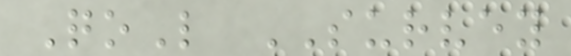QoL SURVEY
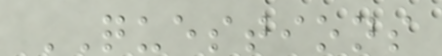QUESTIONS
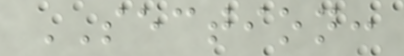SECTION:
